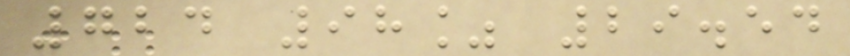724 98% 29.54
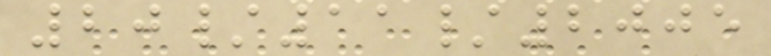20/11/2005
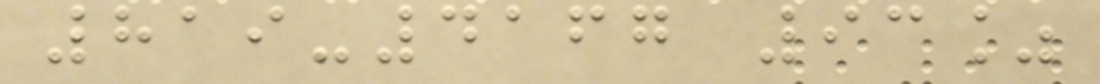819-4167 93%
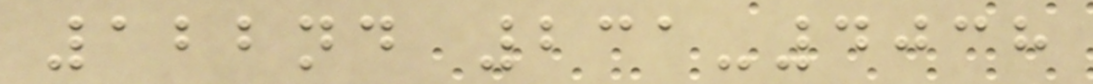122nd 231-4038
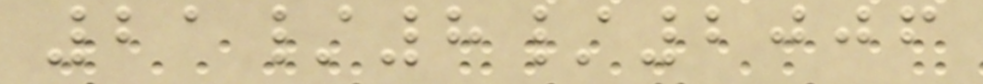21/8/2006
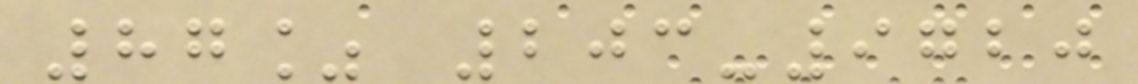87% 203-9720
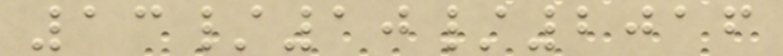13/10/2016
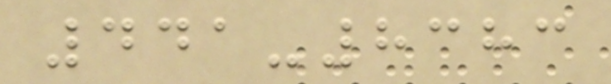441-8383
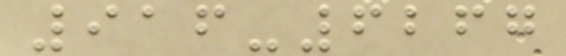916-6267
